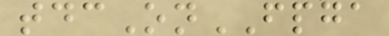tdcOnFPGA
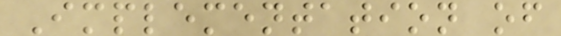Implementation of
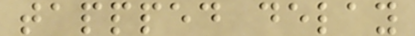tappped delay
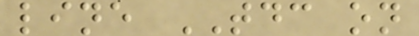line TDC on
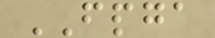FPGA
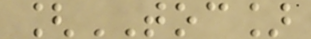[TOC]
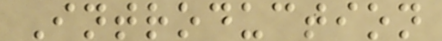Introduction
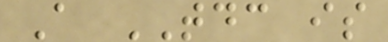A TDC is
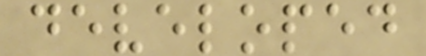developed
